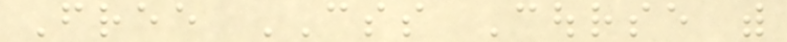Free CSS Course with
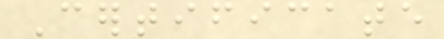Certificate
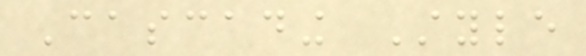Cascading Style
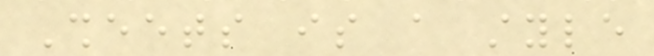Sheets is a style
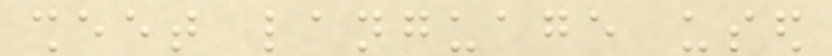sheet language used
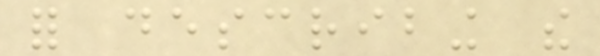for describing the
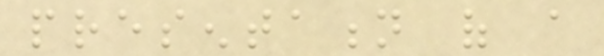presentation of a
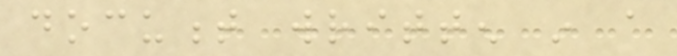document written in a
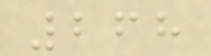268
